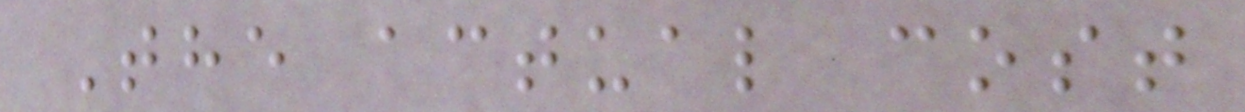The actual cost
